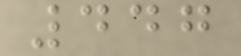447
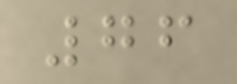76
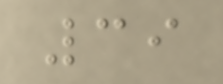39
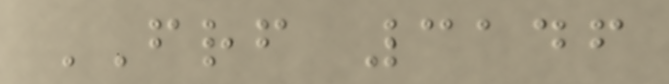FRF 3146
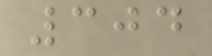304
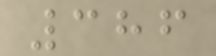386
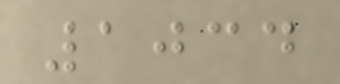1034
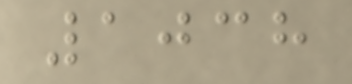1038
